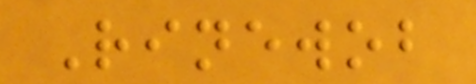Rinewob
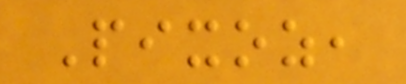Pixoz,
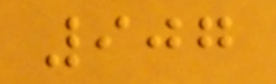907
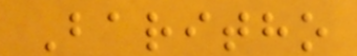Baritho
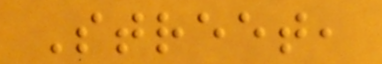Street,
